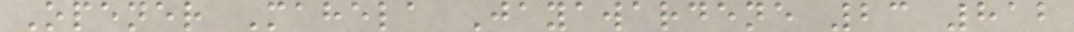Opener Mahela Jayawardene 23 812
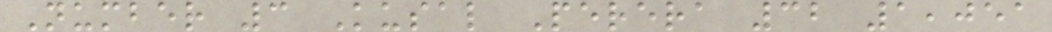Number 3 Kusal Perera 32 1,051
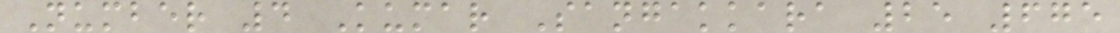Number 4 Kumar Sangakkara 25 675
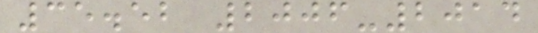35.52 2006-2014
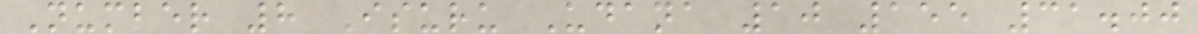Number 8 Isuru Udana 10 155 31.00
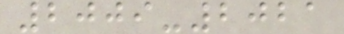2009-2021
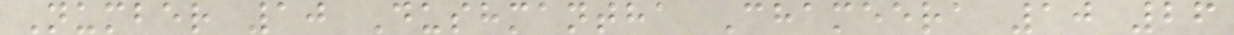Number 10 Dushmantha Chameera 10 26
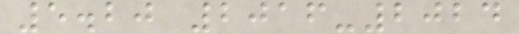5.20 2016-2024
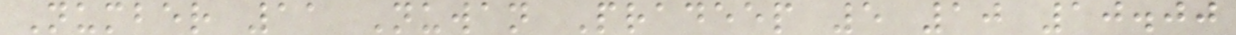Number 11 Nuwan Pradeep 5 10 10.00
